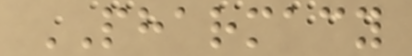PHARMACY
